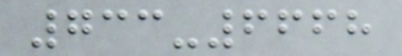733-6668
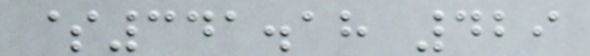$341.18 429
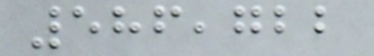586,722
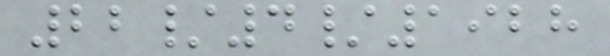22/4/1928
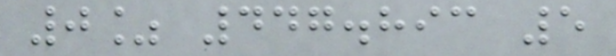0% 447.893 5
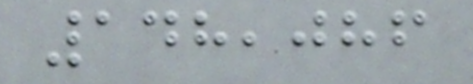148,086
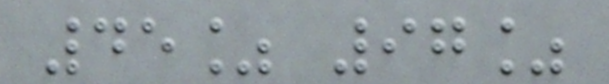45% 97%
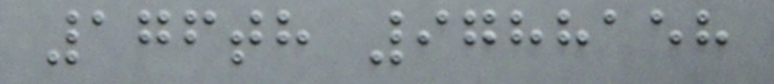176th 9788158
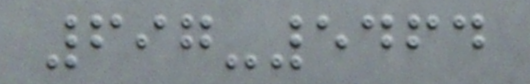697-5464
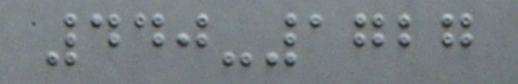440-1727
